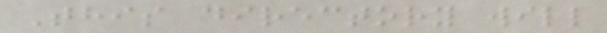This directory will
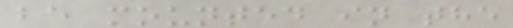be mounted in the
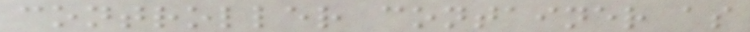controller container as
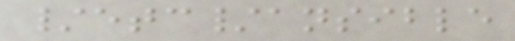/etc/ansible
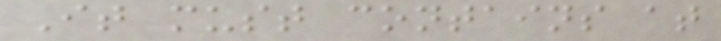It must contains at
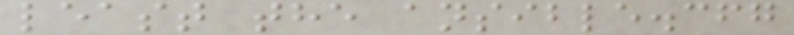least the ansible.cfg
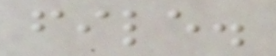file.
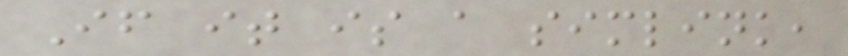If it is a simlink,
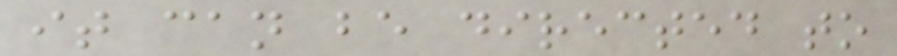it can be directed to
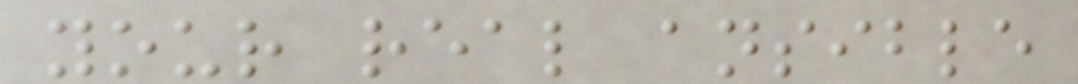your real ansible
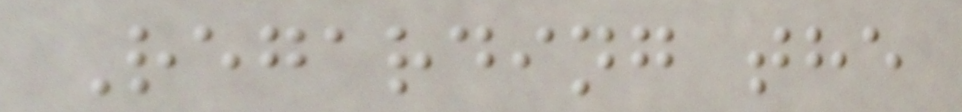Regarding the
